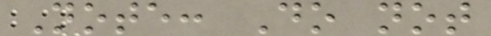Note: Do not
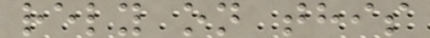rely on this
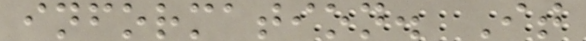information. It
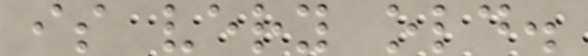is very old.
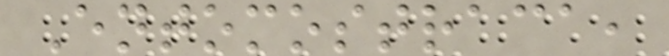Entomostraca,
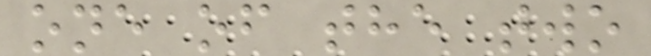one of the two
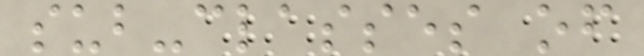sub-classes of
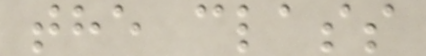the class
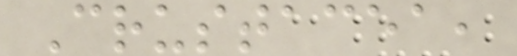Crustacea,
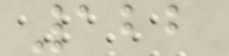122
